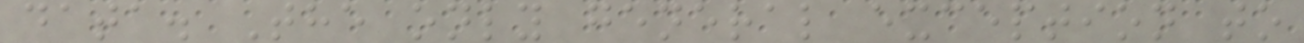data. The only general exception to
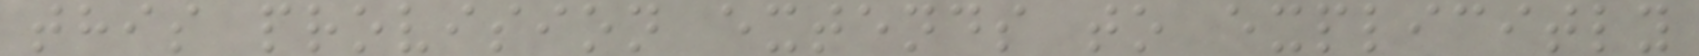this provision extends to explicitly
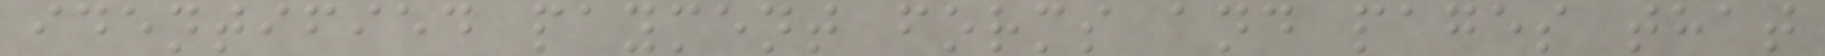identified payment forms and pages that
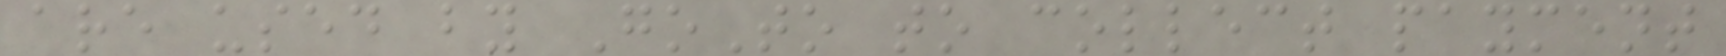are used by GoTo to collect payment
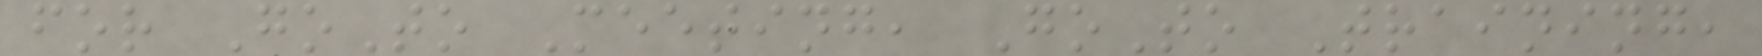for GoTo Meeting, GoTo Training,
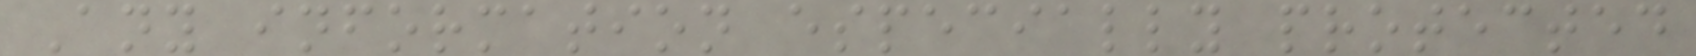Any information especially protected
